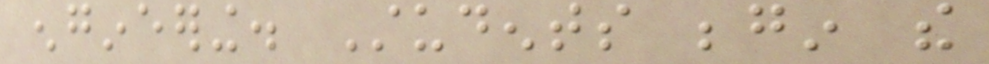engineering. Students begin the
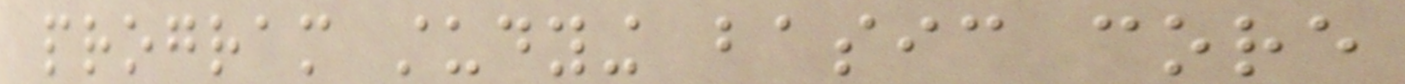program studying basic core
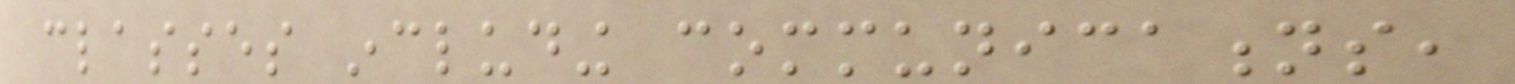classes including communications,
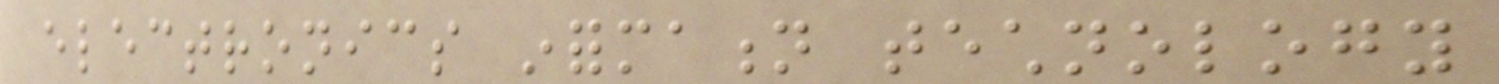electronics information technology
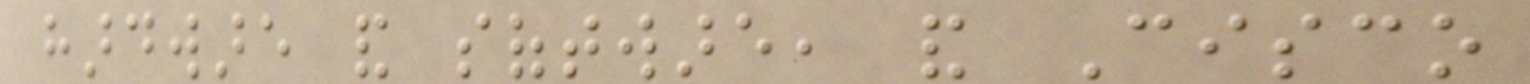hardware and software, and Cisco
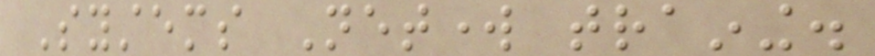Systems Network training.
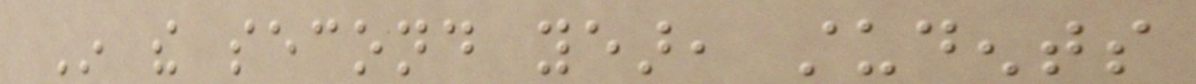In the second year, students
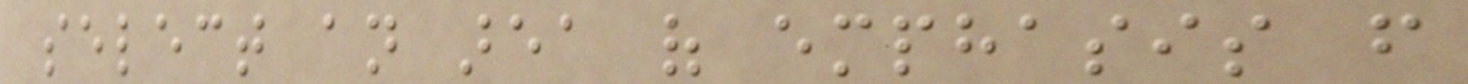select an area of emphasis from
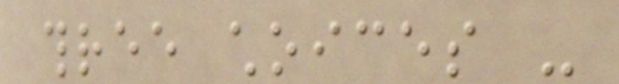three choices -
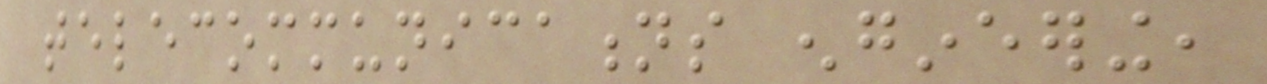telecommunications engineering,
